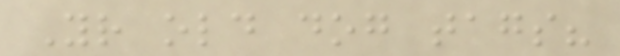Your old dog tags?
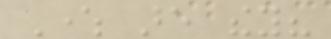Where are they?
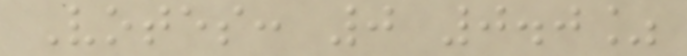Votes: 0 0.0%
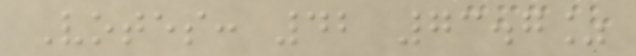Votes: 42 73.7%
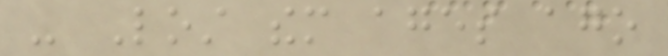- Lost them ages ago
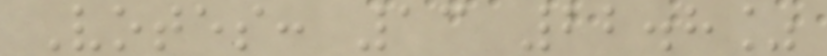Votes: 13 22.8%
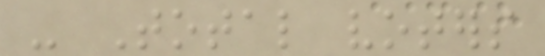- Total voters
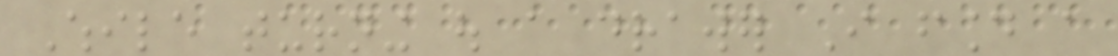While turning out a drawer I found a
